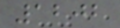1202
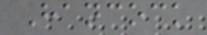Hancock
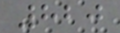820
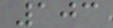103
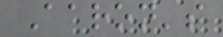Aaron's
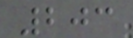203
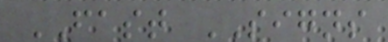FAST SIGNS
